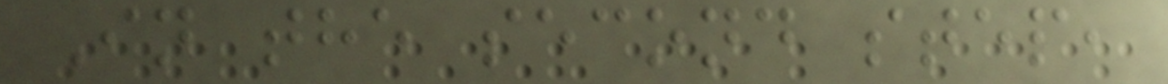In the second step,
